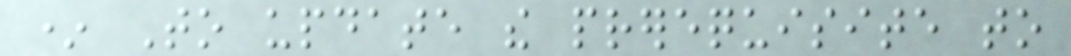* To update the prerequisite to
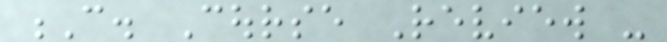C. Course Review -
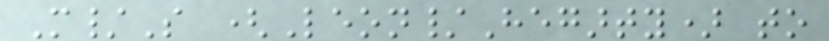M/S (Leon/Hegarty) to
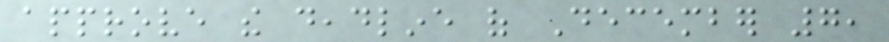approve the deadline of December 7,
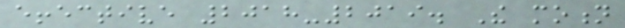effective 2018-2019. The motion
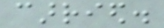carried.
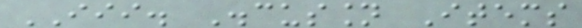III. Discussion Items
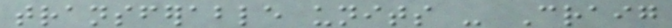transferable units - Craig
